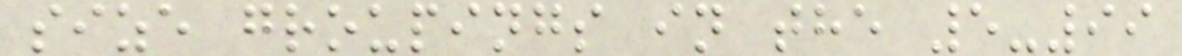size groupings in the 5-99
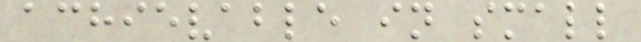achievable in small
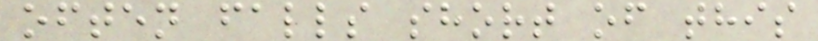often falls short of this
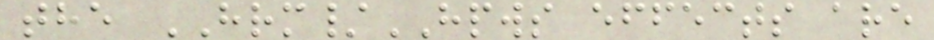the HRM/HPWS effects are
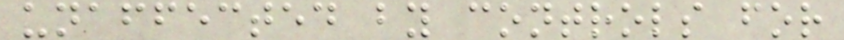unaffected by controls for
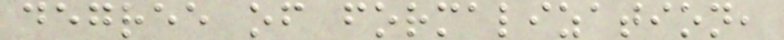degree of formalization,
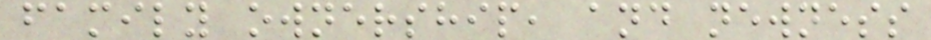family ownership, and newness
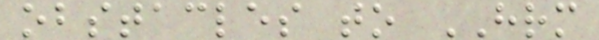obstacles to HRM
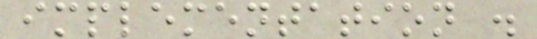implementation .
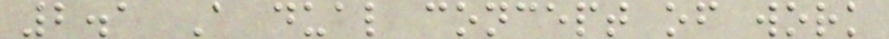2.1 A dual concept of work
